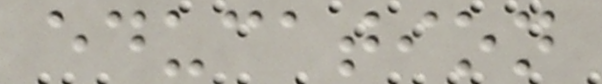education
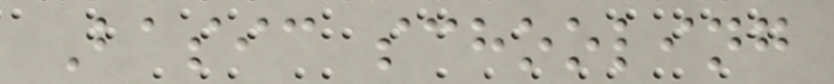Basic schooling
